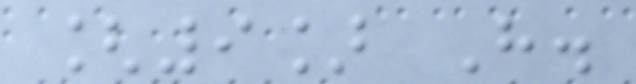[9] H.
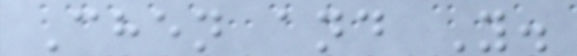Chen and Y.
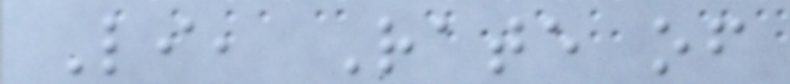Li, Rate of
